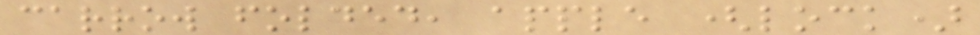carrow folded, apple (lock)
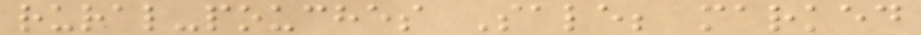rural-pouches Sale; marked
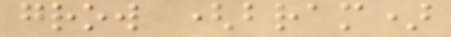grow (bram)
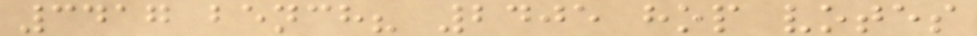3417 bench? 2405 hop votes
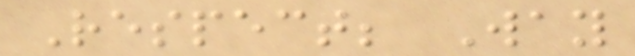Respect; Way
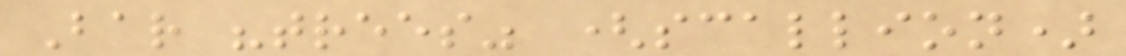Bar "trees" (scallion)
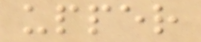upper
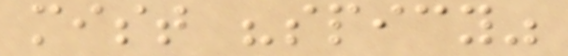mist "spicy"
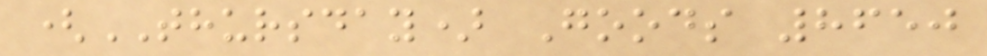(THURSDAY) Goods 8650
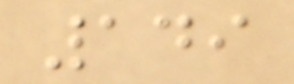149
